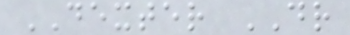DEXTER DR
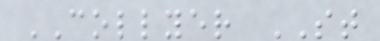COLLYER ST
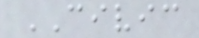CIVIC
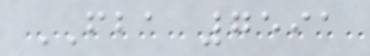FBA 7591
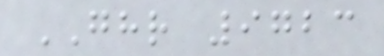GHR 9723
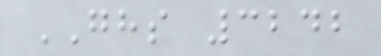GHS 3242
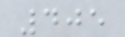405
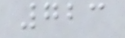723
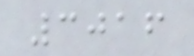3016
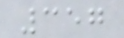357
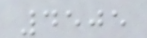4505
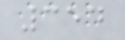354
